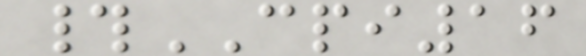#CPI16
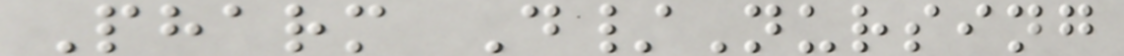Pharm D/Nursing
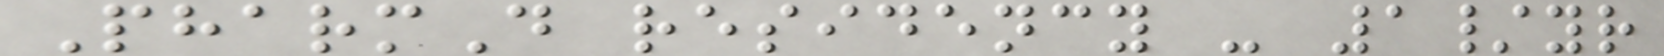PharmD residency - 1/yr
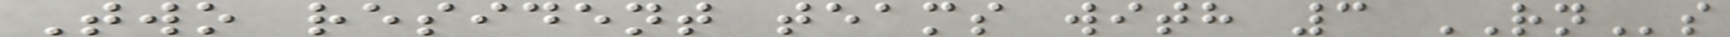Two resident teams with 3 RNs
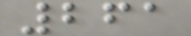261
